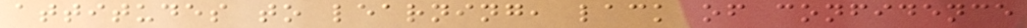attitudes to learning, lack of confidence
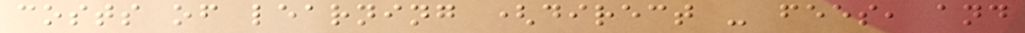costs of learning (direct - fees, and
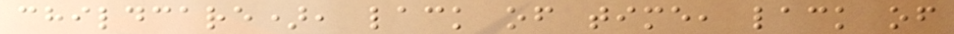childcare), lack of time, lack of
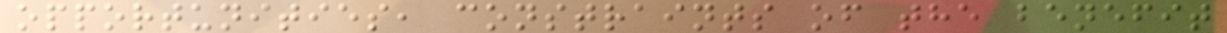opportunities, constraints of the benefit
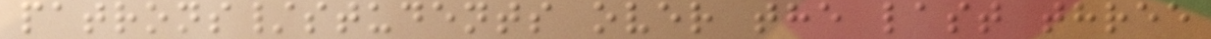patrons/students over the last three
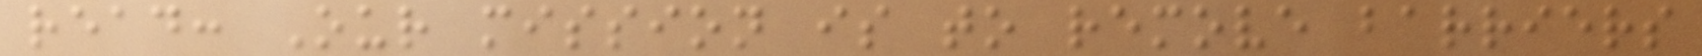read: Our mission is to remove barriers
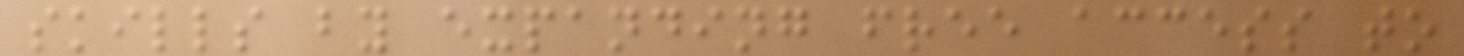skills by expanding free access to
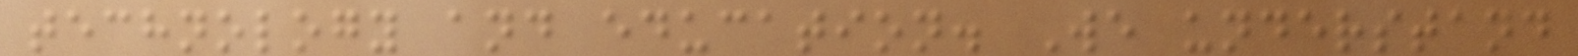technology and education. We understand
